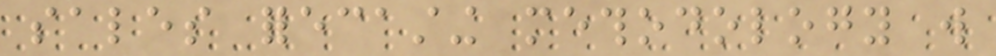sales forecasting methodology will
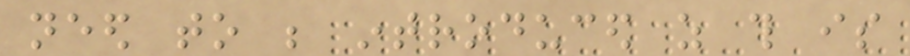need to be introduced as this is
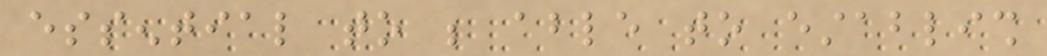essential to be able to establish
